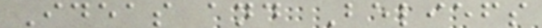Ideas and Beliefs
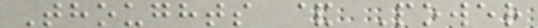Thoughts & Power
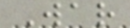War
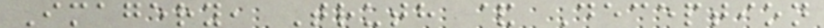Imagery, Truth & Deception
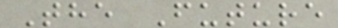The Future
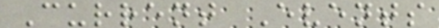Current Events
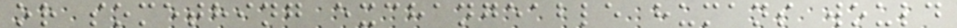or something exchangeable humans would
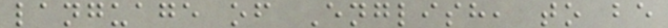language of English, to be
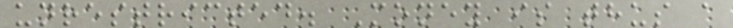unrestricted. Money is thus a
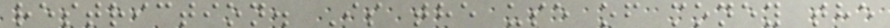restriction. Is the use of money the
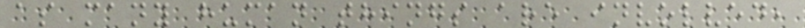as many human things are involved,
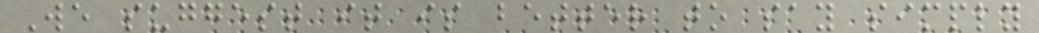We suggest it is better to say simply
